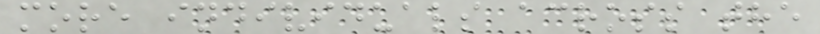more individuals across the
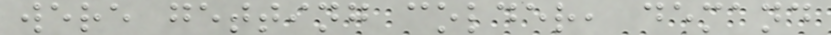were getting colder, demand
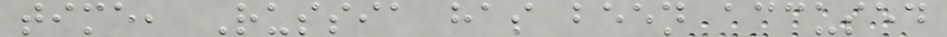time, Russia has been accused
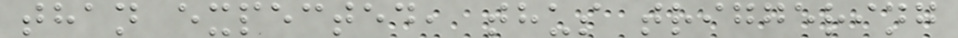than expected, thus triggering
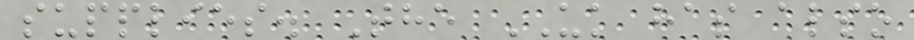supplies. The UK has also
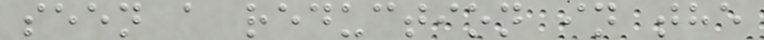seen a reduction in the
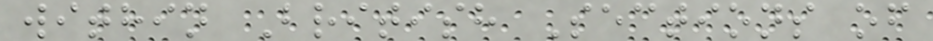within British Sections of
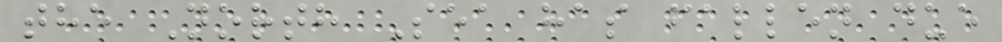the North Sea has fallen due
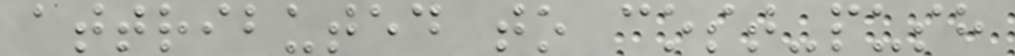attributed to cost-push
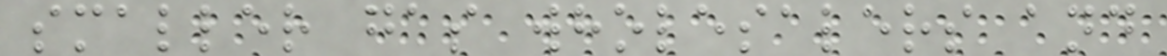smaller gas wholesalers and
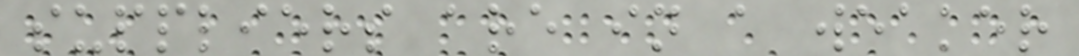suppliers are in a weaker
